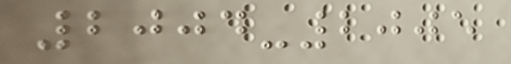2004-2005
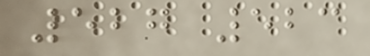527 523
